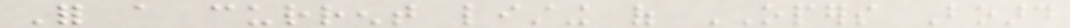For a current listing of OPERS Board
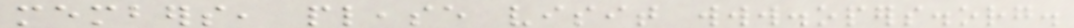members, please visit www.opers.org.
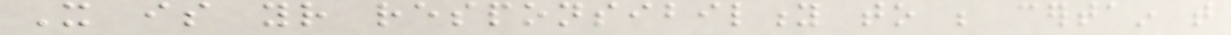It is your responsibility to be certain that
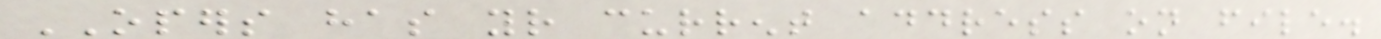OPERS has your current address on file.
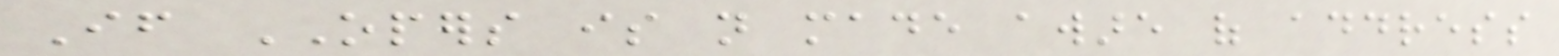If OPERS is not made aware of address
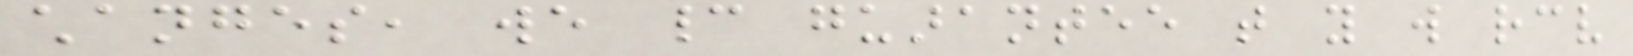changes, we cannot guarantee that you will receive
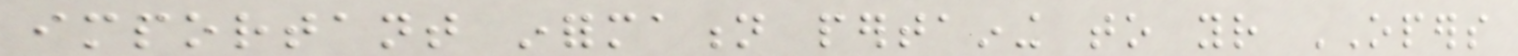important information pertaining to your OPERS
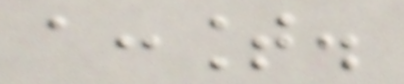account.
